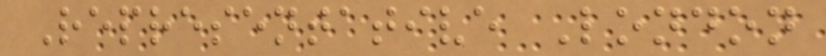Representative London
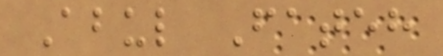Abul Fateh
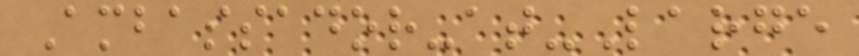Ambassador-at-Large
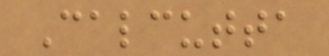Calcutta
